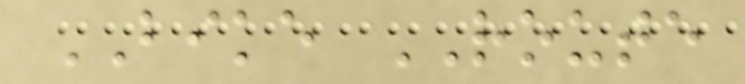BIKE ROUTE
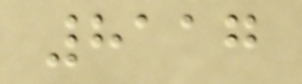8117
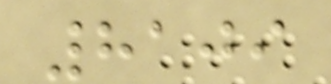8109
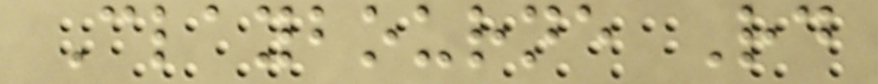Claybourne Rd
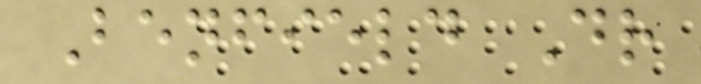Benfield Dr
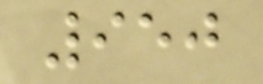950
